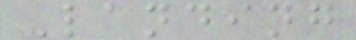Landing
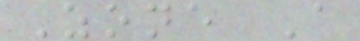Zone A
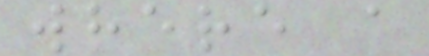where a
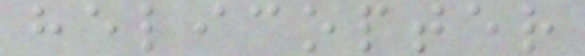helicopter
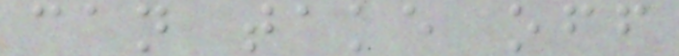can take off
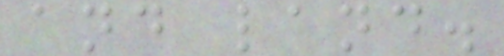and land.
